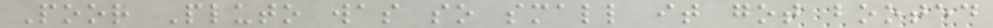Poor Pluto was so small it got booted
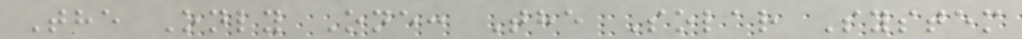The Only One: The Solar System
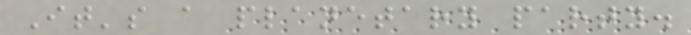It's a planetary party.
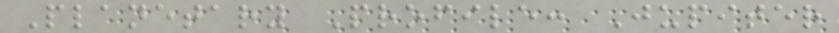Planetary Profile: Jupiter
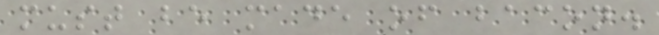must be made of bacon.
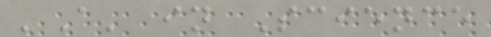'A' in Science
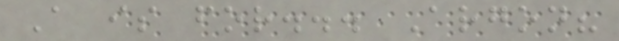A is for... Argon?
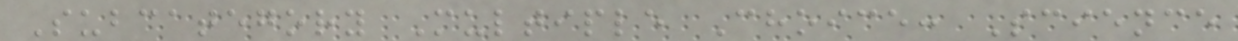Subcategory Multiple Choice: Science
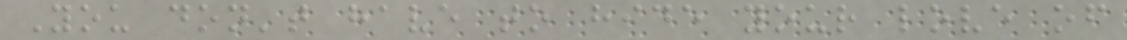You don't have to hide your love of
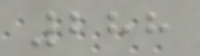288
